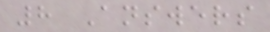8 Answers
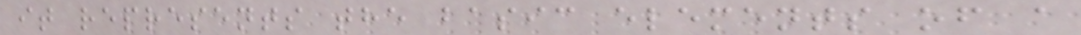it represents the basic elements of a
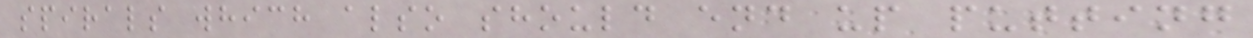spirals which also should end up putting
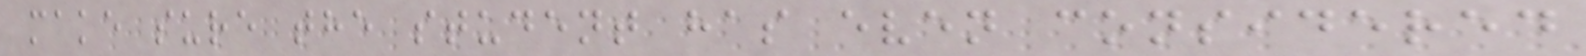make sure the student has even considered
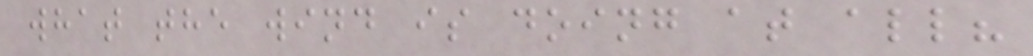what the wind is doing at all?
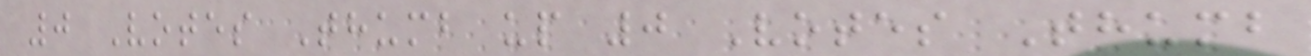0 Votes Thumb up 0 Votes Thumb
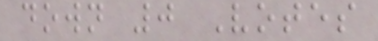down 0 Votes
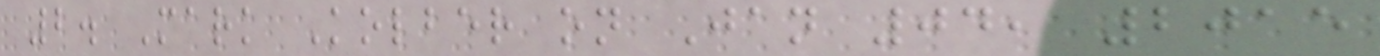2. Mark Kolber on Jan 04, 2015
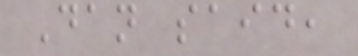Dan said,
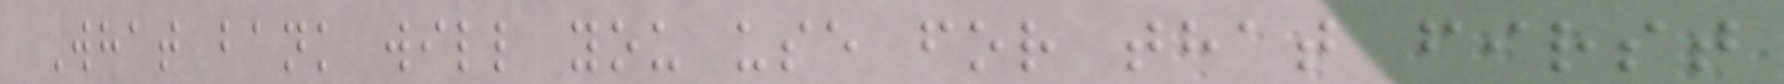What bank will you use for that first
